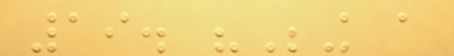19. "Being a
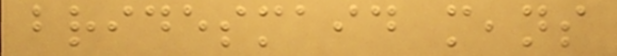bridesmaid means
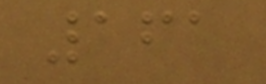161
